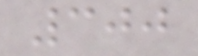300
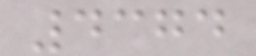4374
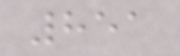851
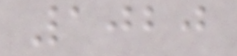1020
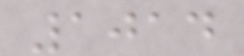1014
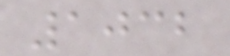1032
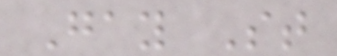Gay St
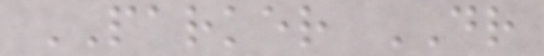PARKER DR
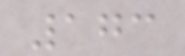173
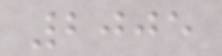2005
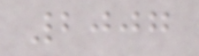2007
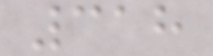318
